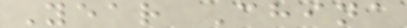Year China
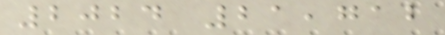2024 21,712
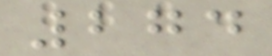274
